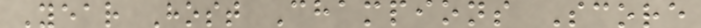Year Host Champions Score
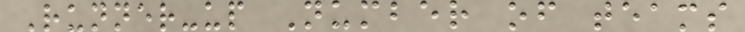Runner-up Number of teams
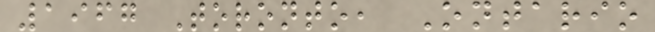1967 Toronto, Ontario
